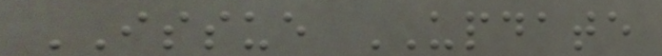ISSUE UPDATE
